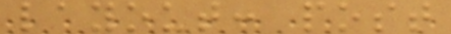layout: post
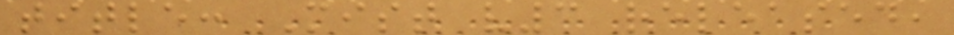title: Mist v3 released,
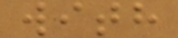with
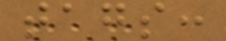tags:
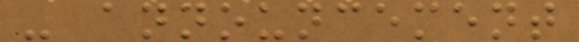- announcement
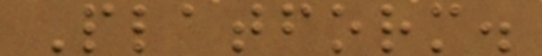Platform.
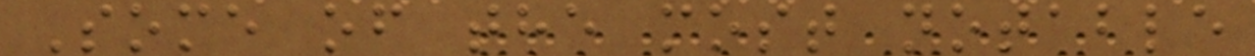Some of the most notable
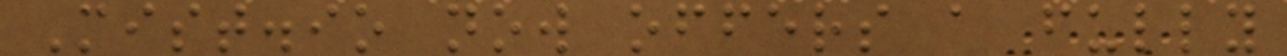Mist.io now offers a fully
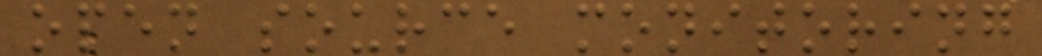open source monitoring
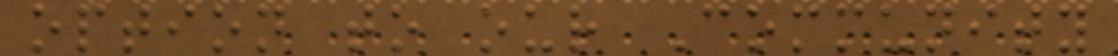option to our Community
